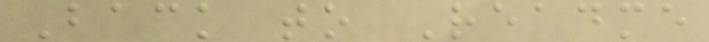Back to Readme
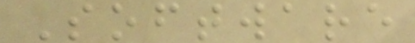Software
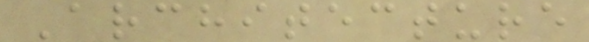Architecture
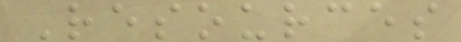Resources
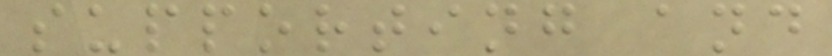supporting and
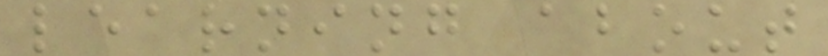learning about
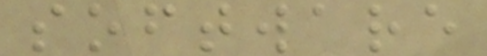software
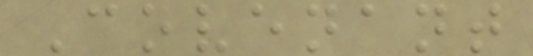Covenant
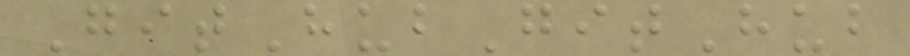GitHubGitHub
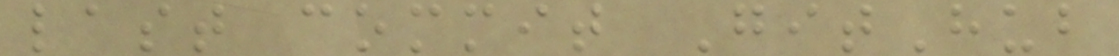last commit GitHub
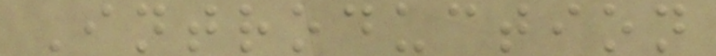Introduction
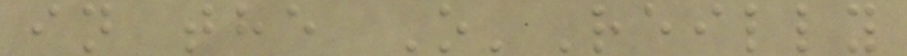in the O'Reilly
